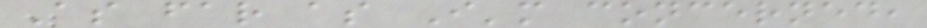As far as I'm concerned,
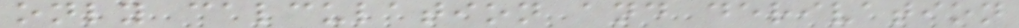only calculation and derivation
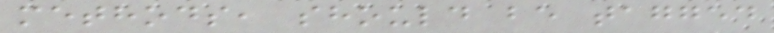methods, should be tagged
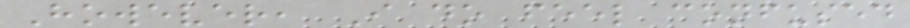However, I do feel confused
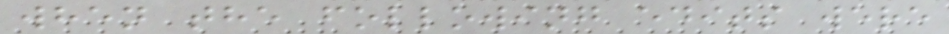when the following edits were
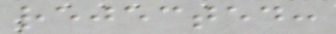rejected:
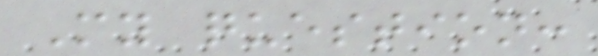My question:
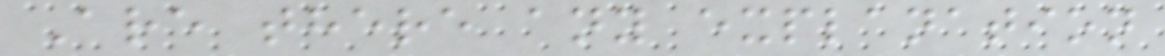Are there any explanation
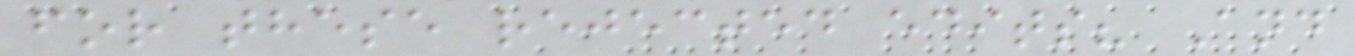for these rejected edits? And
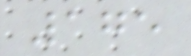175
